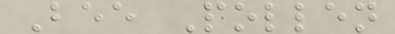Bee Pollen
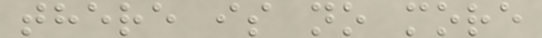there is no more
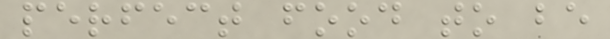perfect food to be
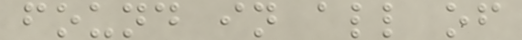found in all of
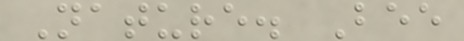Nature. Bee
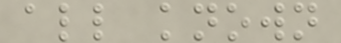all known
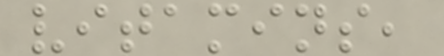vitamins,
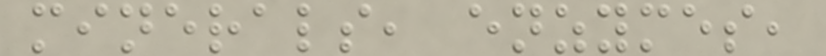minerals, enzymes,
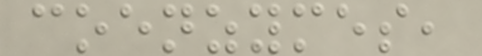coenzymes,
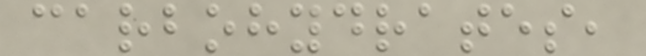carbohydrates,
